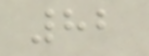82
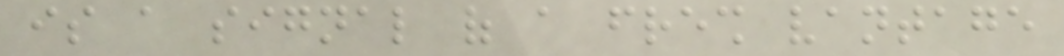is a signal of a fresh vantage
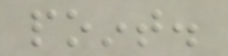point.
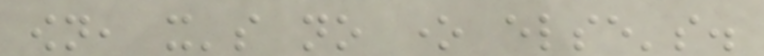own, it's no one else's.
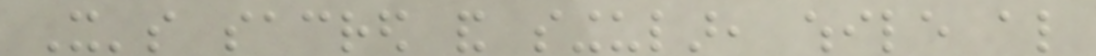It's sacred and singular, while also
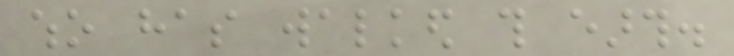who has walked this earth.
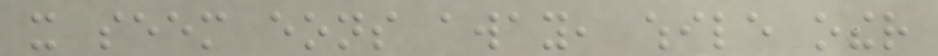it seem eons away, while other
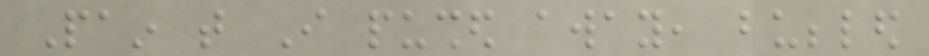Pain that I pushed away, bubbled
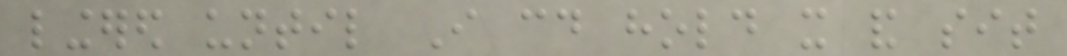lingered until I could hold it and sit
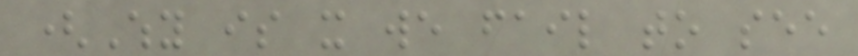(Why is it we fail to see
